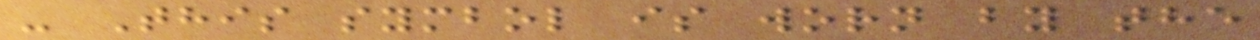- This symbol is worn by the
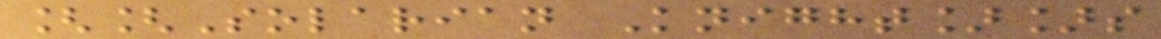[[Solarian Knight]]s
